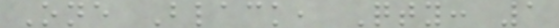One Black, Qty: 1
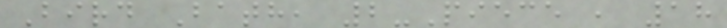Bird Bath, 2-Piece , 18
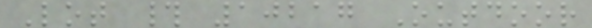Lot # 10217 Outdoor
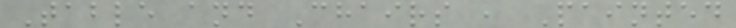Table and Chairs , Painted
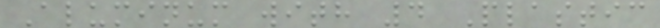Aluminum with 4 Plastic
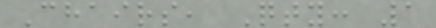Chairs, Qty: 1
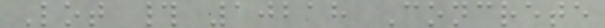Lot # 10218 Concrete
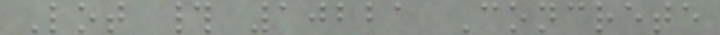Lot # 10221 Concrete
